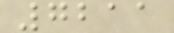7211
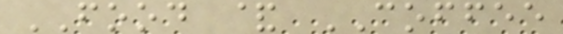FOOD & COFFEE
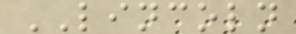LINCOLN
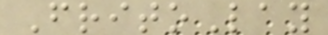FritoLay
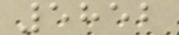5852
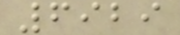6929
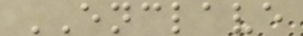ENCLAVE
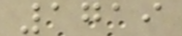1719
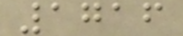1716
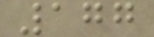177
